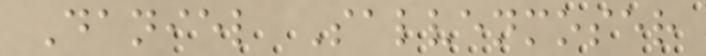Daniel Salvenmoser
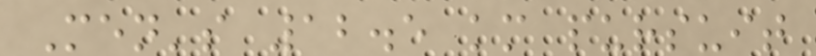Men's 12.5 km pursuit
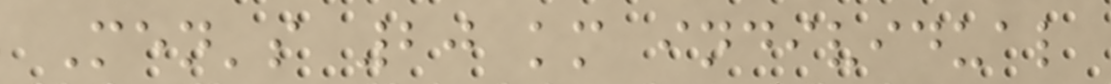Men's 20 km individual
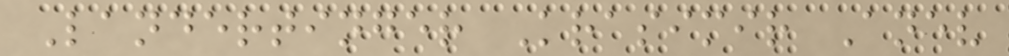Landertinger Krasimir Anev
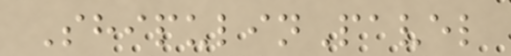ShipulinPavel
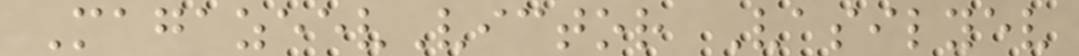MagazeevVictor Vasilyev
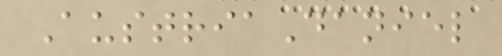AustriaDaniel
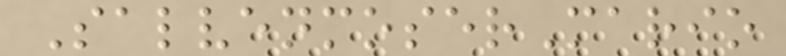SalvenmoserMario
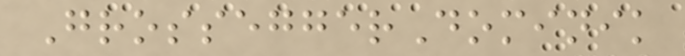GrosseggerDominik
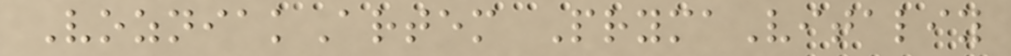VozniakArtem PrymaVitaliy
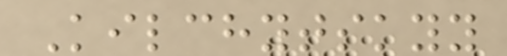Kilchytskyy
